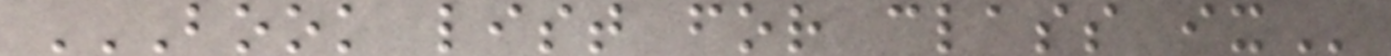BOOK LIST FOR CLASS IX
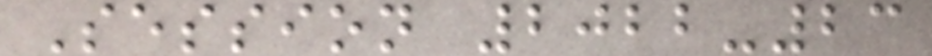Session 2022-23
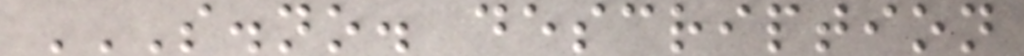S.NO. DESCRIPTION
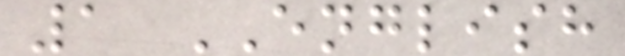1 ENGLISH
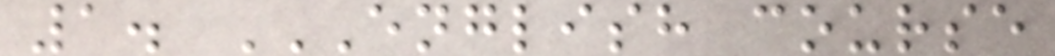1. ENGLISH COURSE
